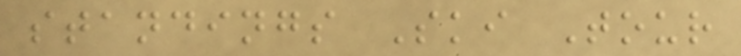standings Ski Tour
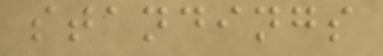standings
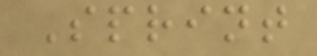Sprint
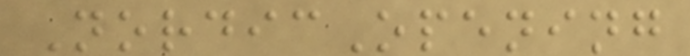NordicOpening
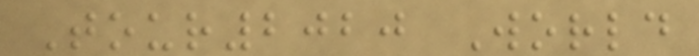Tour2020 World
